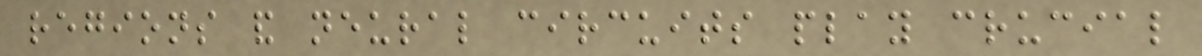regions and neural circuits play crucial
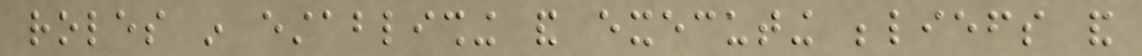roles in establishing and executing beliefs and
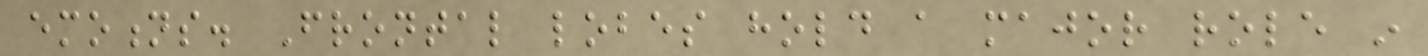emotions. Frontal lobes hold a major role in
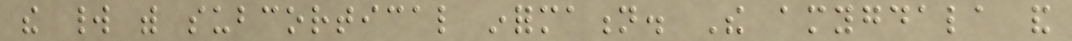the world with subcortical information. The amygdala and
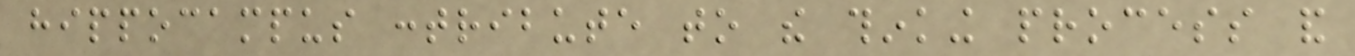hippocampus contribute to the thinking process and
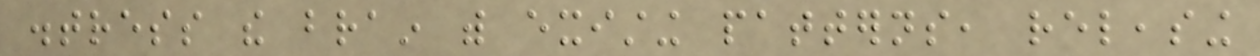distress the brain with existing patterns, releasing
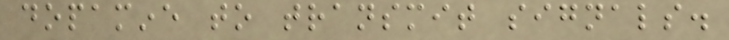dopamine to transmit signals.
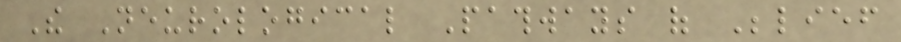The Neurological Pathways of Belief
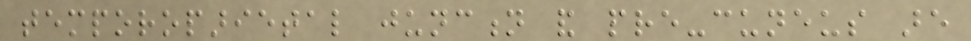temporoparietal junction and pre-cuneus are
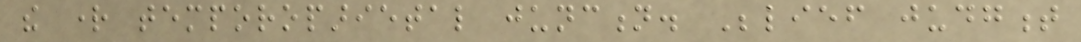the right temporoparietal junction. Belief judgment
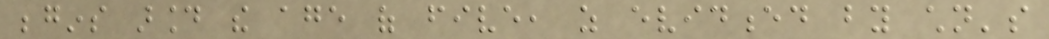begins around the age of five, as evidenced by children's
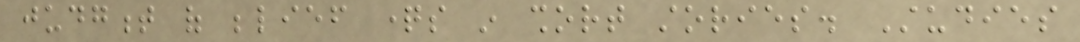judgment of belief questions in short stories. Studies
